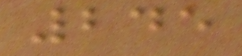245
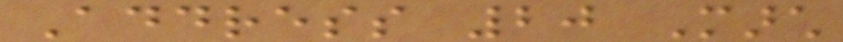Address 20 March
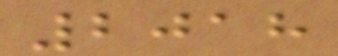2018
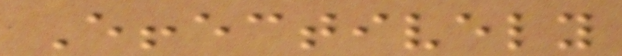Effectively
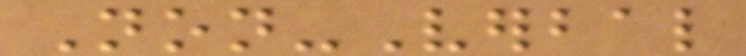Non-Verbal
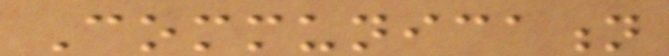Communication
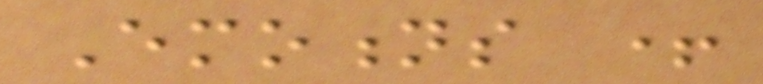Emotions +
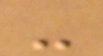-
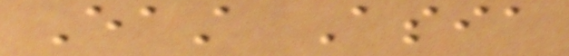East Asia
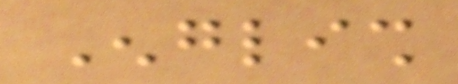English
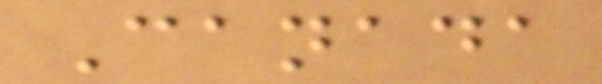Canada
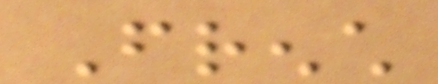French
